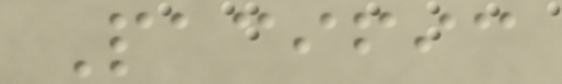Pacific
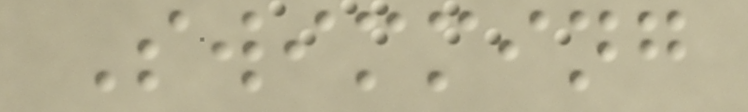Swimming
